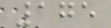175
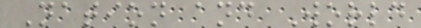Nation and World
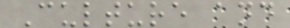Culture and
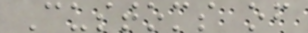Customs of
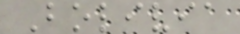Bolivia
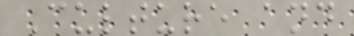Culture and
